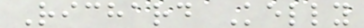Richard Kelly
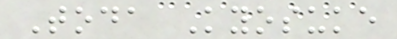Toda Kyosuke
